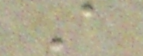A
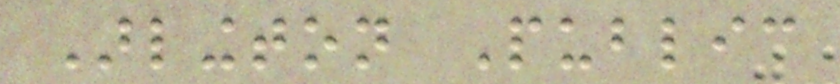Arlington Public
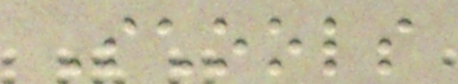Schools
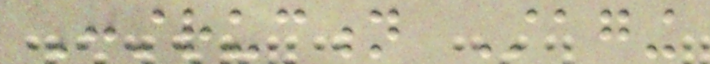Construction Staging
